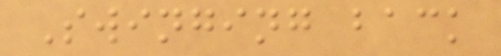Swinging back
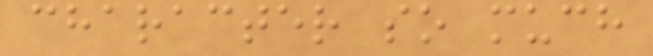character so much
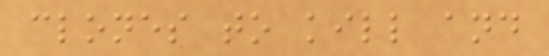clones to kill and
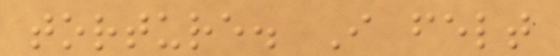torture. I felt
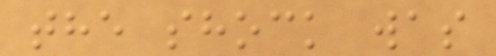the shock was
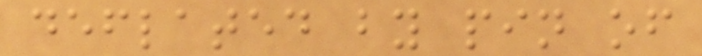deflated by pin of
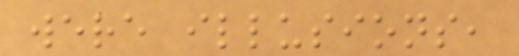were illusions,
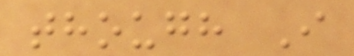though I
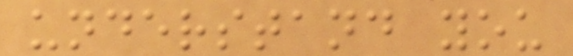understand you
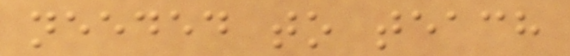needed to teach
